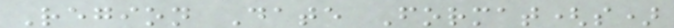Region Date Format(s)
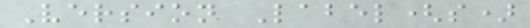Version Label(s)
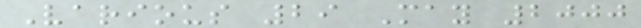Various 29 May 2000
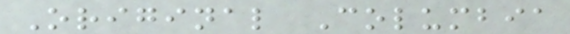Original Columbia
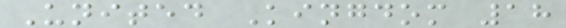United Kingdom 18
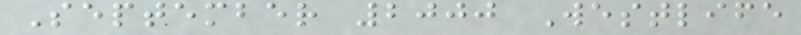September 2000 Westlife
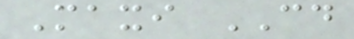Maxi CD
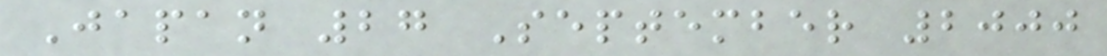Japan 27 September 2000
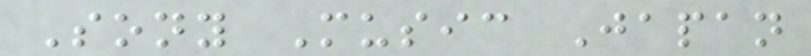Sony Music Japan
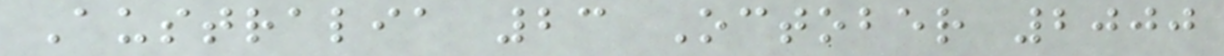Australia 23 October 2000
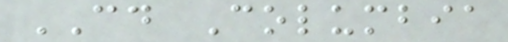CD Columbia
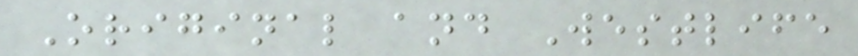Original and Westlife
